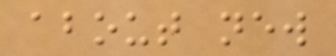about new
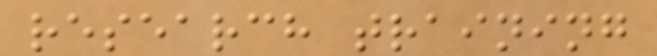research training
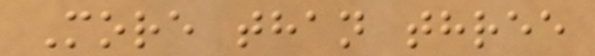More than three
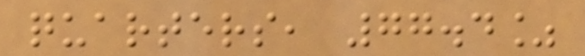quarters, 77.4%
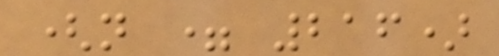(n = 216)
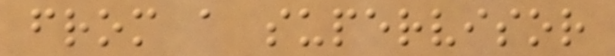from a supervisor
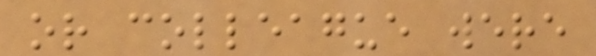or colleague were
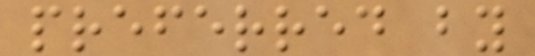preferred by
